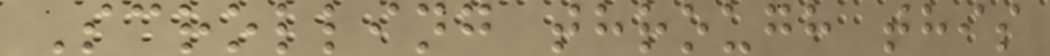Scrolling through this
